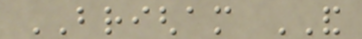BRIGHAM AND
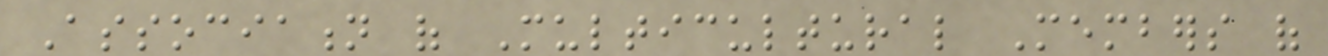Association of Multicultural Members of
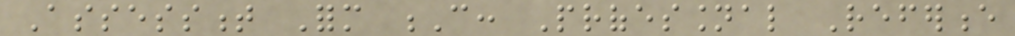Assessment Form C: Professional Reference
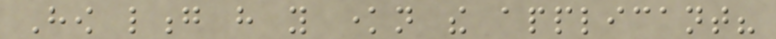How long have you known the applicant?
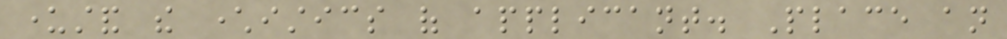understand the characteristics of applicant. Place an
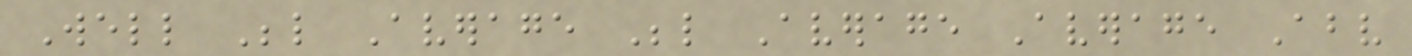Well Below Average Below Average Average Above
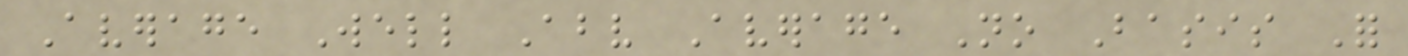Average Well Above Average No Basis For
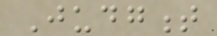Judgment
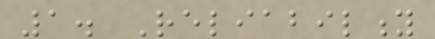1. Reliability
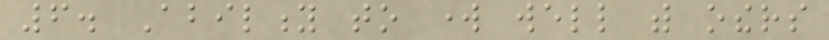6. Ability to work well with others
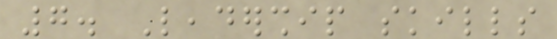7. Leadership skills
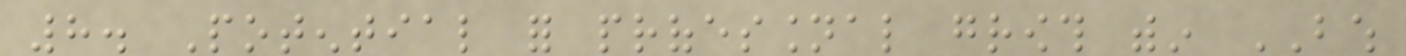8. Potential for professional growth within BWH
